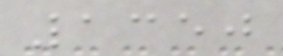1350
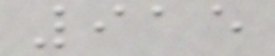915
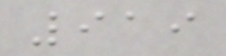919
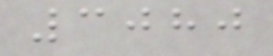3080
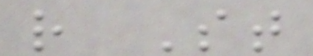r St
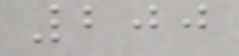200
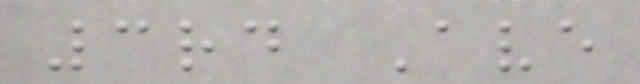3rd Ave
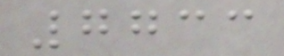7733
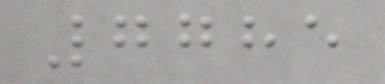7785
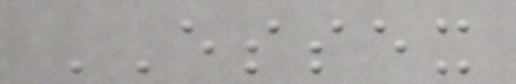ESSEX
